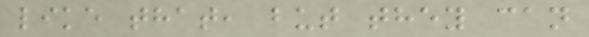like that, but they can
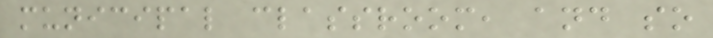municipal classroom, and so
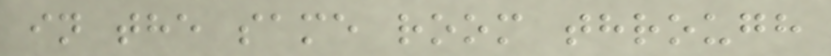in the same room through
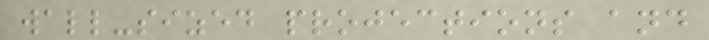wall-sized projections and
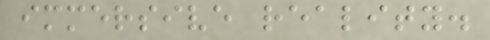immersive reality.
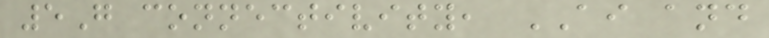5G connectivity, AI and
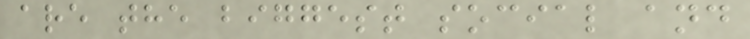are the biggest social and
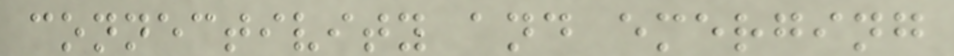connectivity and emerging
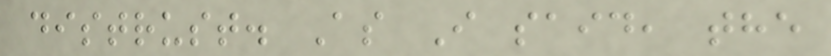distrust. As I said, the
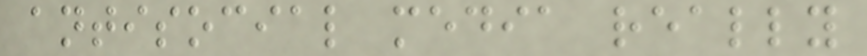antisocial media really
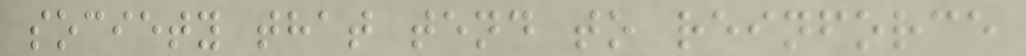society that tend to reinforce
